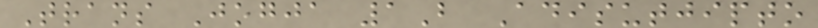Trans Jogja 1B Adisutjipto
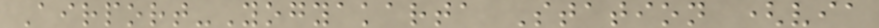Airport-Yogyakarta Station (via
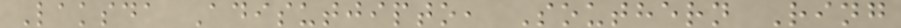Laksda Adisutjipto, Southern Ring
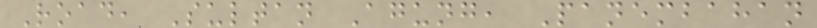Road, Sultan Agung, Panembahan
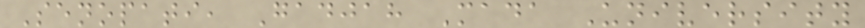Senopati, Gadjah Mada University
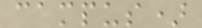campus)
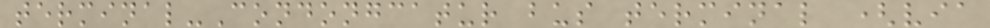terminal-Condongcatur bus terminal (via
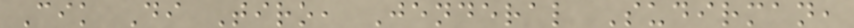Cik Di Tiro, Jenderal Sudirman,
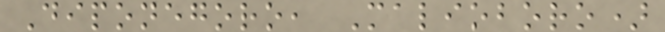Diponegoro, Malioboro)
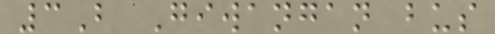3B Giwangan bus
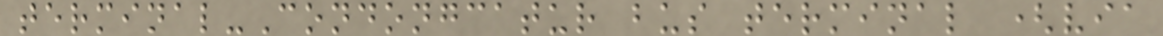terminal-Condongcatur bus terminal (via
